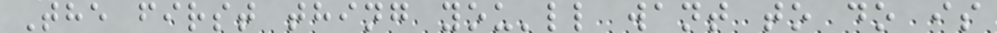The first thing you'll want to do is
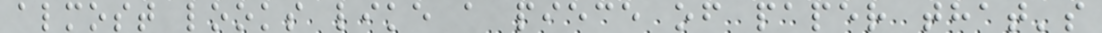almost looks like a piece of paper that's
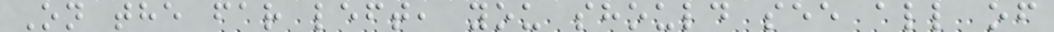On the far left, you should see all of
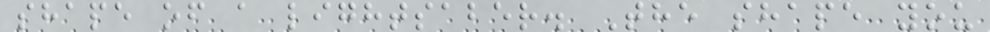shape of a lightsaber. The shape you
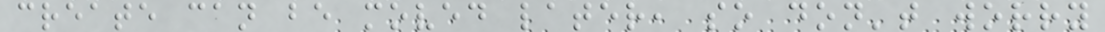create can be moved later, so don't worry
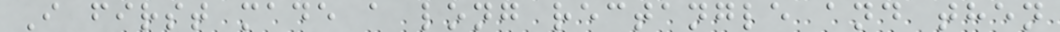I first made a long rectangle and then
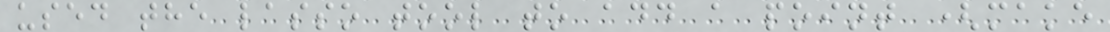used the lasso tool to add a point (make
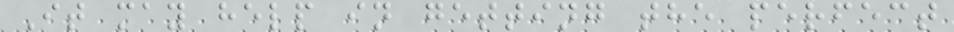It may help in getting the perfect
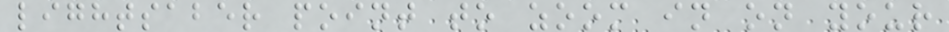lightsaber point to zoom in on your
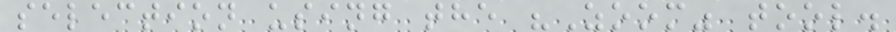selection using the "Zoom" tool.
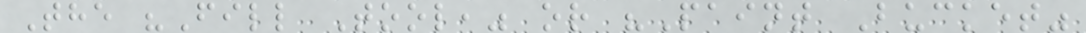The "Fill Tool," or "Paint Bucket"
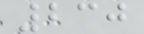230
